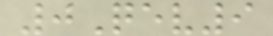0Qev9
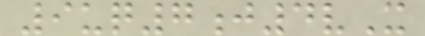9uq7j4vX
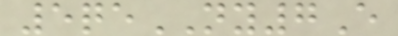5qeNY7E
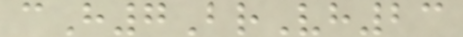cH7BrVh23
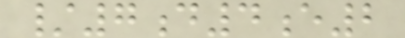/7d4e2
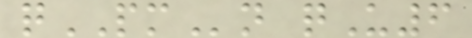qPMn qU6
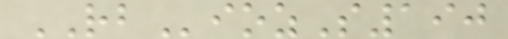RBiozS190
